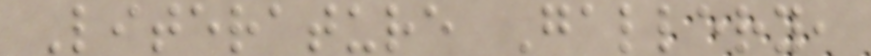Literature Gallery,
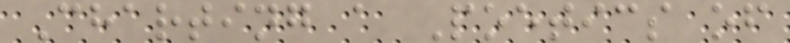Charting a Poetics of
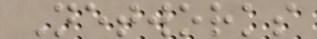Networks
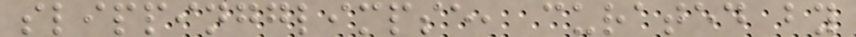slippingglimpse, curated by
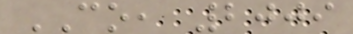CO, 2009
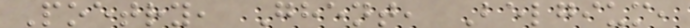Poetry, Ghent, Belgium,
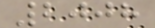2008
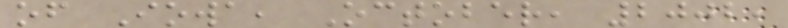of Iowa, October, 2002,
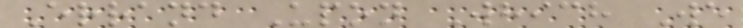Errand Upon Which We
